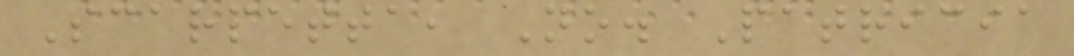Scarpetta, No. Patricia
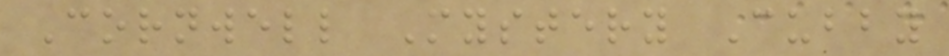Cornwell Mystery Cubby
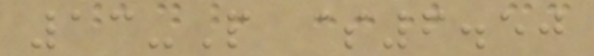13-P $6.50
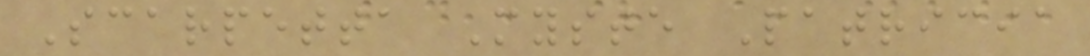Scarpetta Myste Patricia
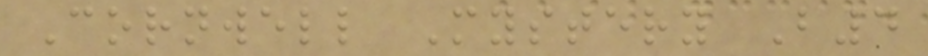Cornwell Mystery B4
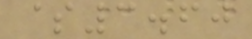$3.60
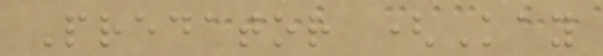Predator (Kay
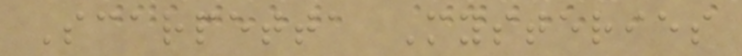Scarpetta Mysteries
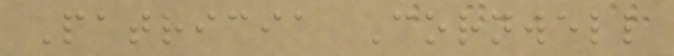Patricia Cornwell
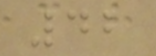42
